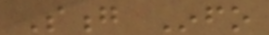Song Info
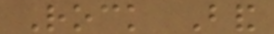Rock Band
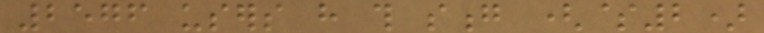2576 users have this song ($2)
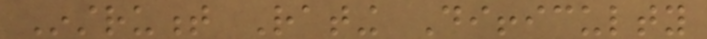Instrument Rating Difficulty
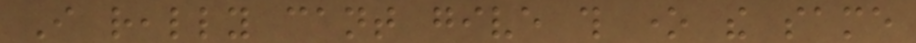I really cant give this one the same
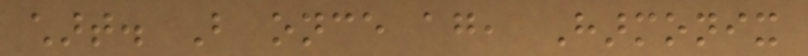chart. But once again, Harmonix
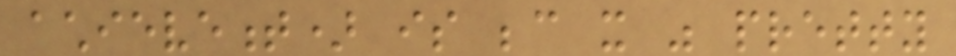achievement) is because it was pretty
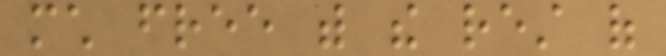much free with the rest of
